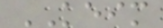KEIM
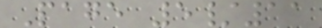Page 5/11
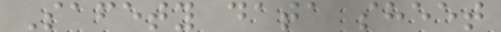Safety data sheet
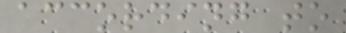according to
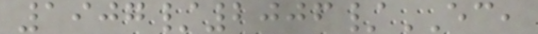1907/2006/EC,
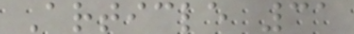Article 31
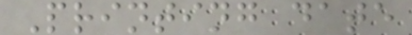Printing date
